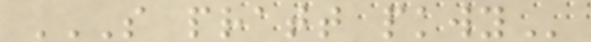S PRATT PKWY
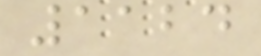1124
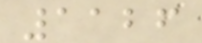1126
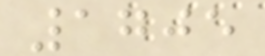1705
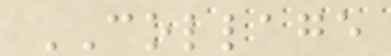COLLAGE
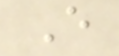E
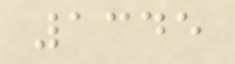1345
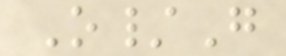O/G
